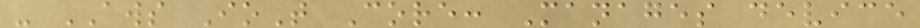- AWS IoT Core: Manages device
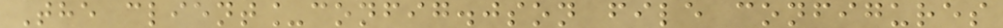The client_config.json file configures
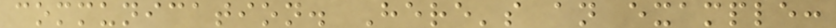communication. Here's an example:
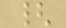{
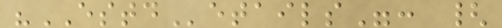"ESTDetails": {
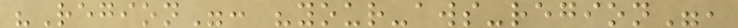"Region": "your-aws-region",
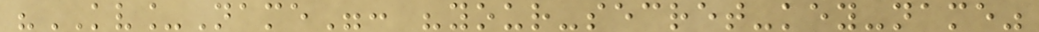"KV_Name": "your-secret-key-name"
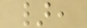},
